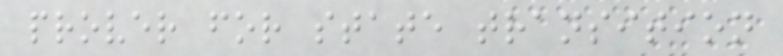prover for state transition
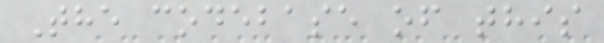The codebase of this
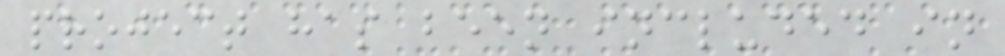project has been included in
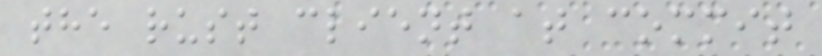the rust client at commit
